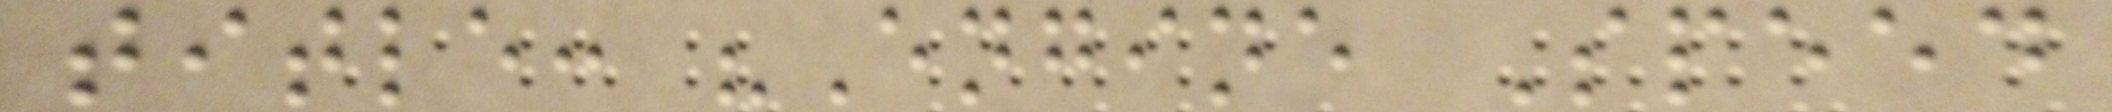title: "Engine Speed
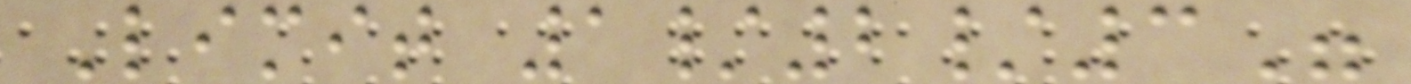Limit 1/2/3"
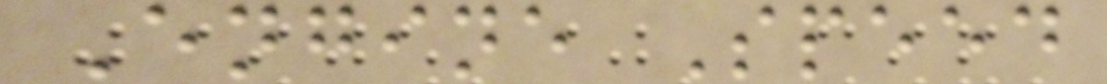Engine Speed
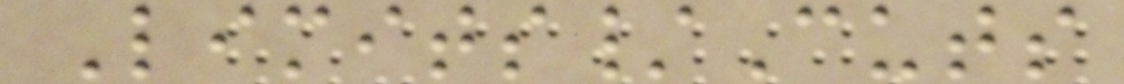Limits/Cuts
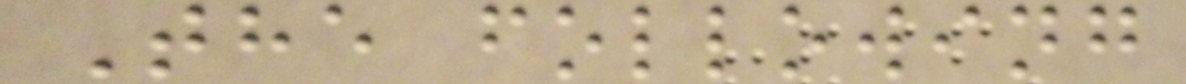The following
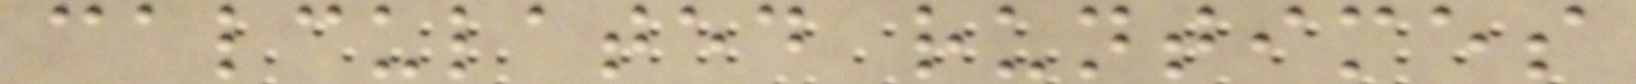calculated runtimes
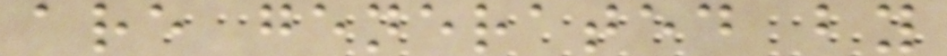are generated by
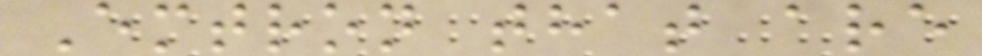Emtron that are
